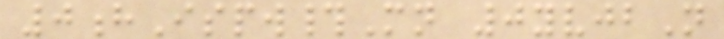0hIspw#Mn 0yvjbN
